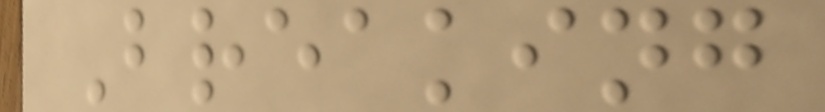Breaking
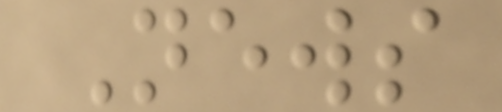News
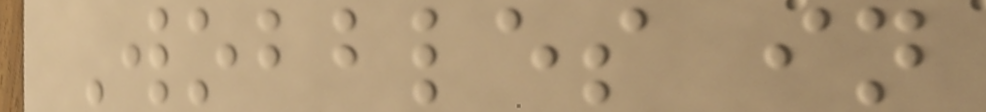Wobbles in
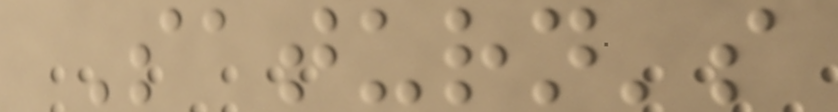Saturn's
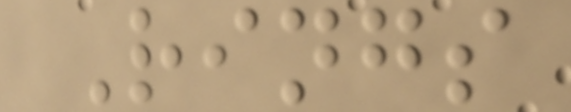Rings
